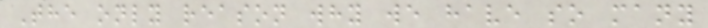The only reason why we have so many
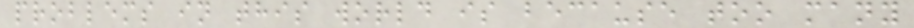problems in this world is because too many
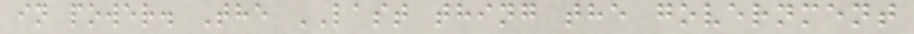in power. The LAST thing the government
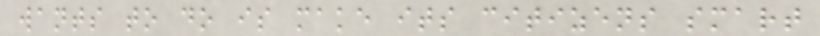wants to do is make its citizens smart
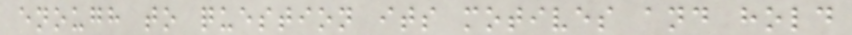enough to question its motives and hold
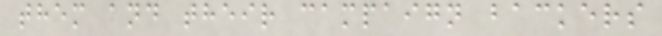them and their campaign backers
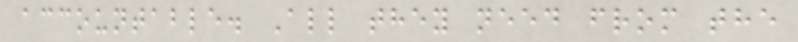accountable. All they need from the
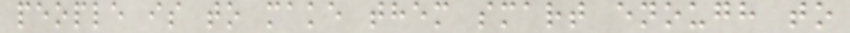people is to make them smart enough to
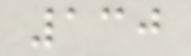130
